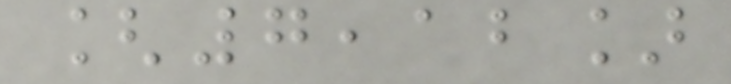[7,12]
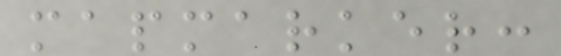mapmarker:
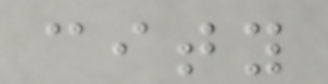city
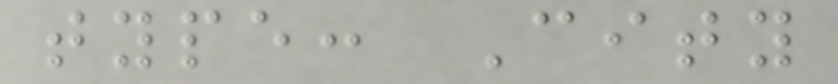type: City
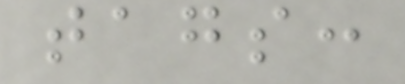tags:
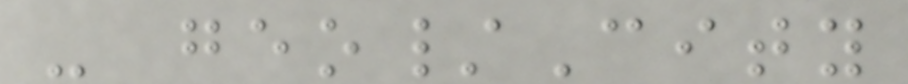- geo/City
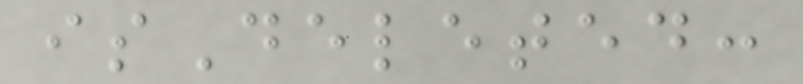isDeleted:
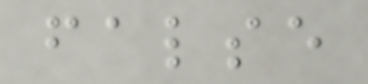false
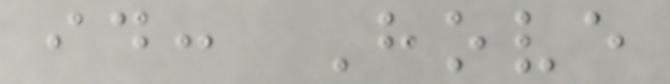id: Hove
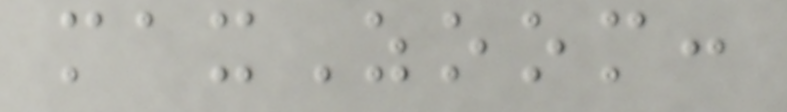maxZoom:
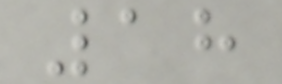18
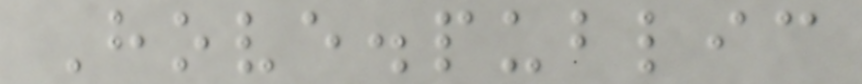Hove.public
